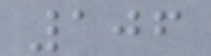106
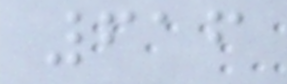616
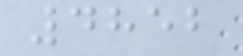4852
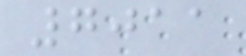7011
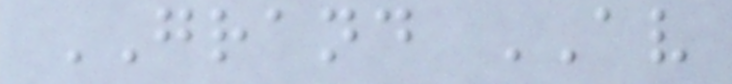GRAND AV
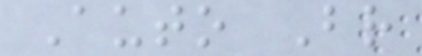Auto Br
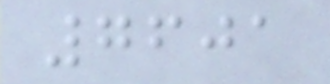7601
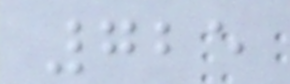725
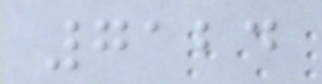7124
